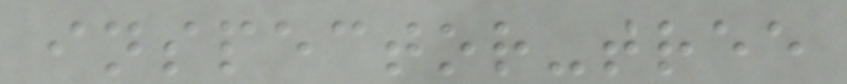inspector-tree
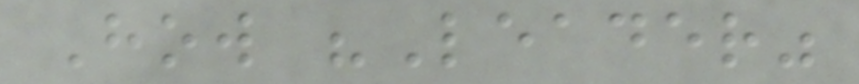How "Leader"
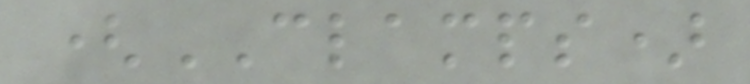(CLAMPS)
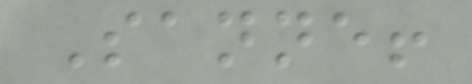Sanne!
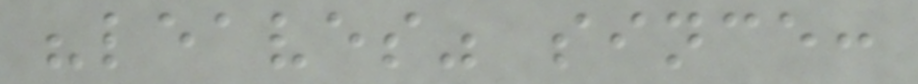"leaves" since:
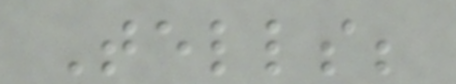Tells;
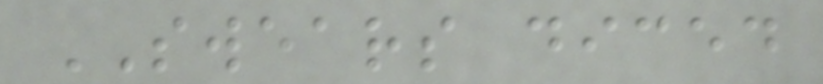SWEARS diced
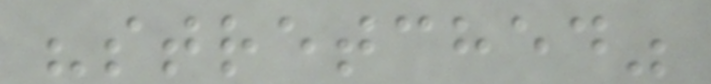"stretched"
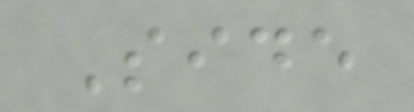Side
